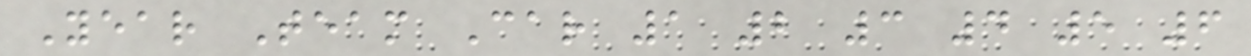Year Team Car 1 2 3 4 5 6
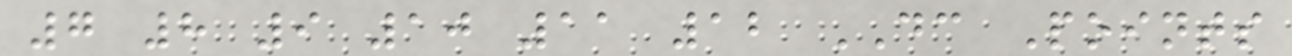7 8 9 10 11 12 DC Points
